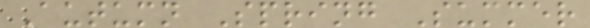Autumn Spring Summer
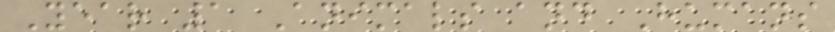Year 1 Animals and Humans
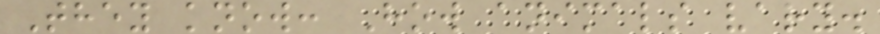They know: How animals vary.
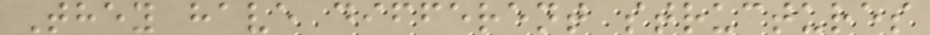They have different structures
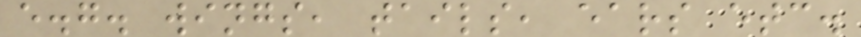e.g. wings, tails, ears etc.
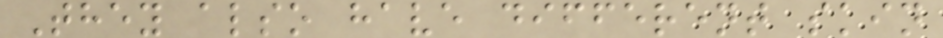They also have different skin
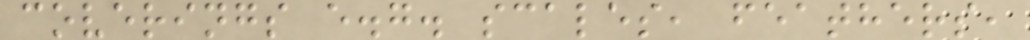coverings e.g. scales, feathers,
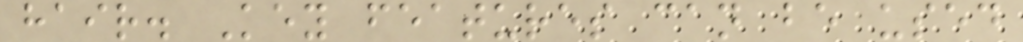hair. Key features can be used
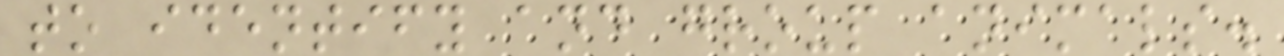to identify and group animals.
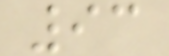93
